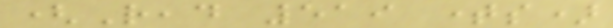(Read 519 times)
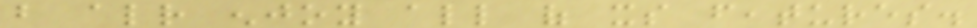but already enjoy all of its features.
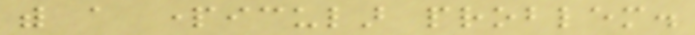with a particular problem.
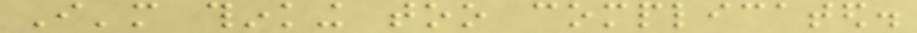I'm thinking too complicated.
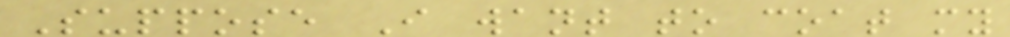Suppose I want to coat my
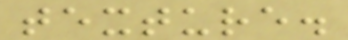texture.
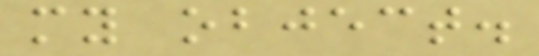my object.
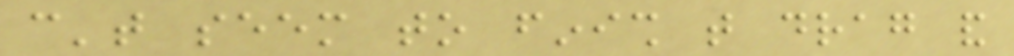can't seem to finish that drag and
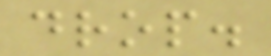drop.
